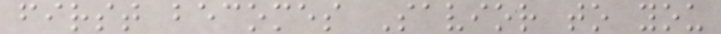first becomes Savior to you
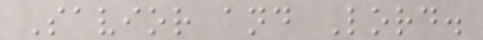Savior and Lord.
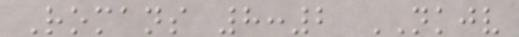Romans 8:2 NKJV
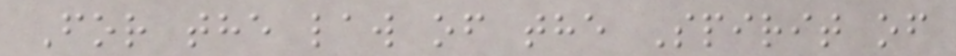For the law of the Spirit of
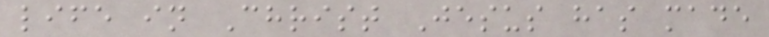life in Christ Jesus has made
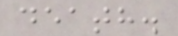death.
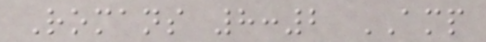Romans 8:2 AMP
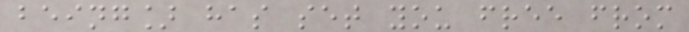being] has set you free from
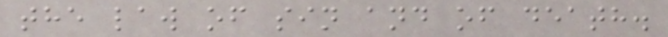the law of sin and of death.
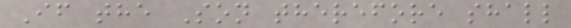If the Son therefore shall
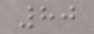80
